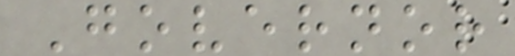Governor
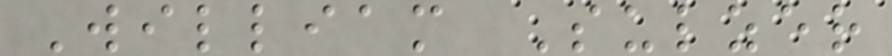William Sulzer
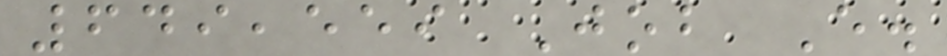649,559 Job E.
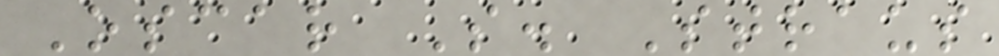Oscar S. Straus
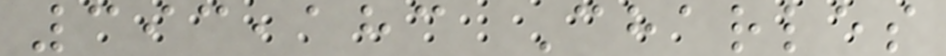393,183 Charles
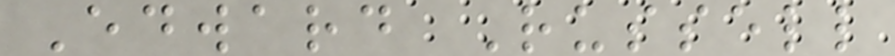Edward Russell
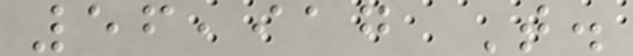56,917 T.
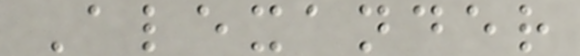Alexander
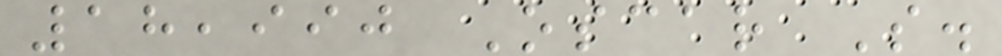18,990 Oscar S.
